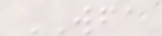WFA
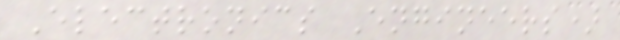Electronics Engineers)
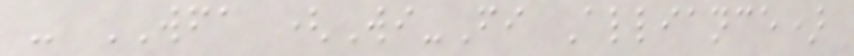- WFA (Wi-Fi Alliance)
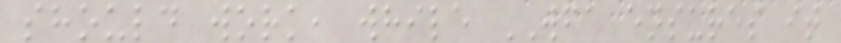should work, while WFA ensures it
